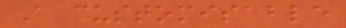A customisable
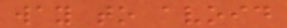way to avoid
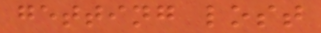getting lost
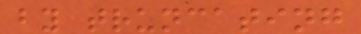by truncating
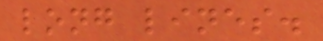long lines.
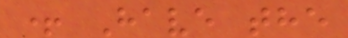+ Have the
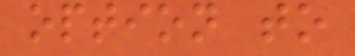option to
